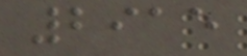2915
